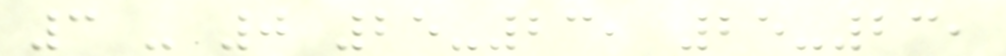3 - 0 25-23, 25-23,
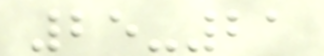25-21
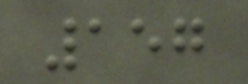157
